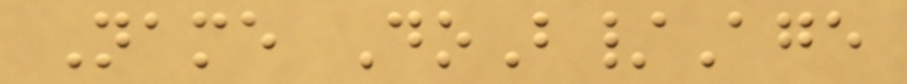Name DoB/Age
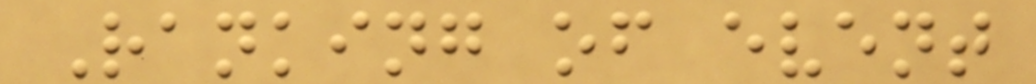Ranking of event
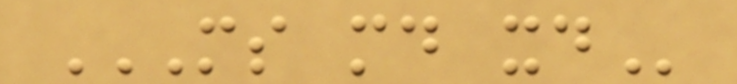MS MD XD
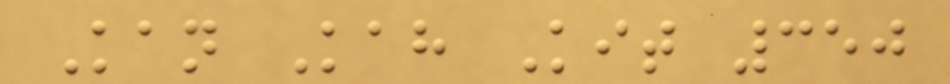Kan Kah Kit 350
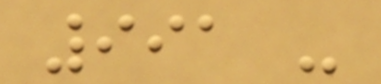991 -
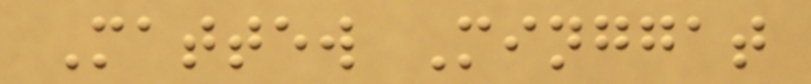Mattew Minggat
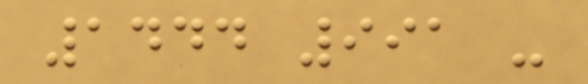1444 991 -
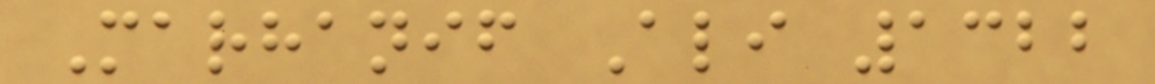Marhanif Ali 1322
